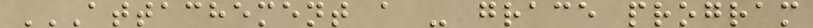ATTACHEMENT A - GRACE PROGRAM
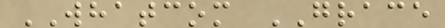WHATCOM GRACE
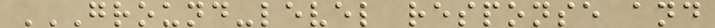GROUND-LEVEL RESPONSE AND
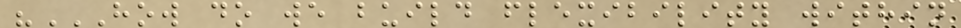"HOW DO WE BUILD FLEXIBILITY WITHIN
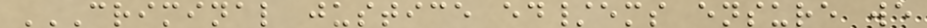CRIMINAL JUSTICE ED/EMS ENSURE WE
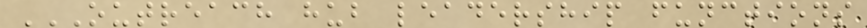OUTREACH HUB LEADERSHIP FUNCTIONS
